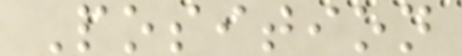Position
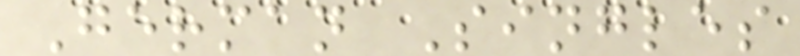German Singles
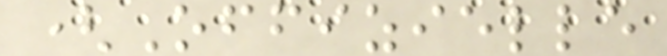(Offizielle
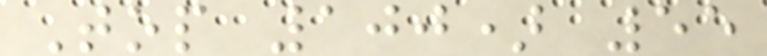Top 100) 55
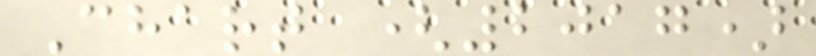Chart (2017)
